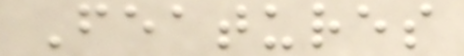Features
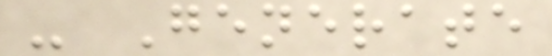- Generate
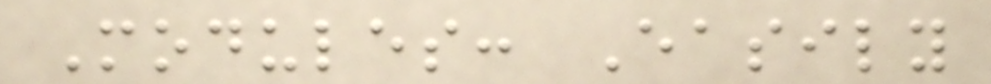Modules: Easily
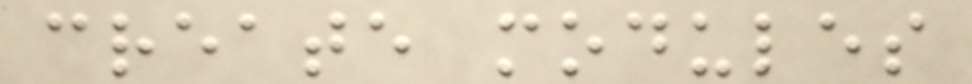create modules
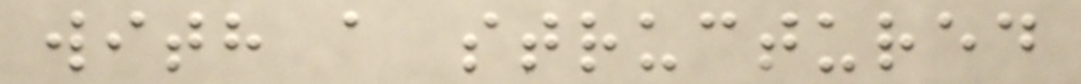with a structured
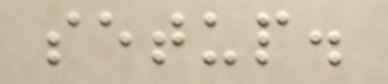setup.
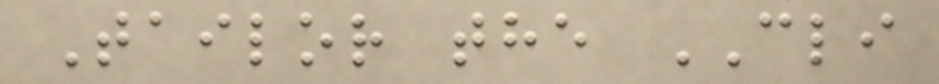Tailor the CLI
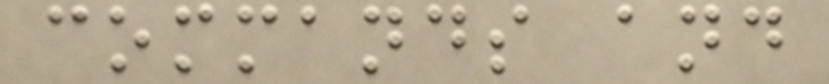commands and
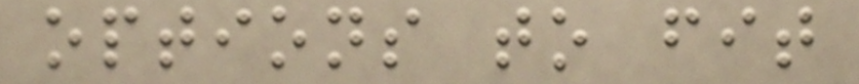options to fit
